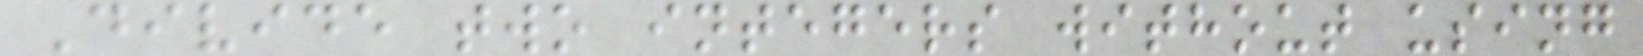Divide two integers without using
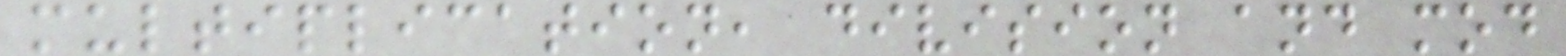multiplication, division and mod
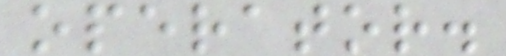operator.
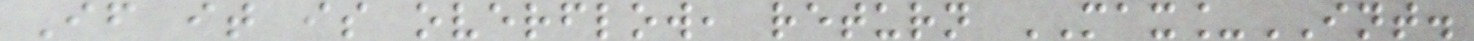If it is overflow, return MAX_INT.
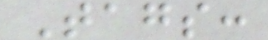Tags:
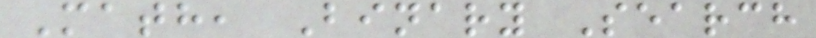Math, Binary Search
